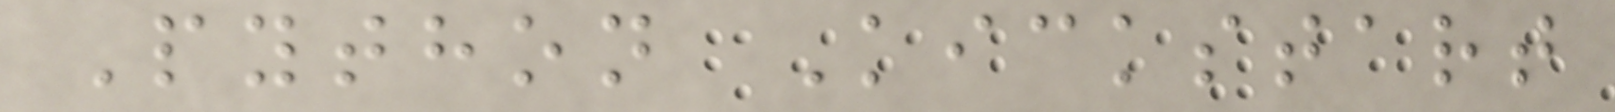Python Kickstart
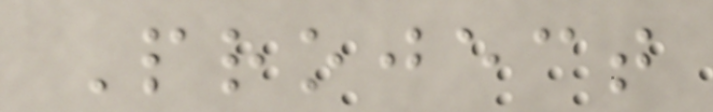Project
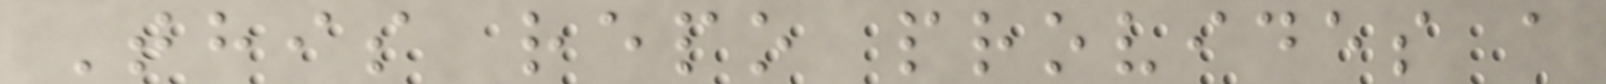This repo provides a
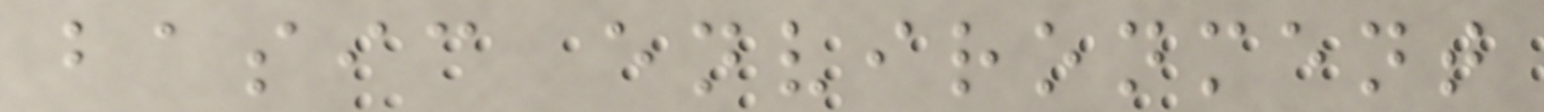basic environment
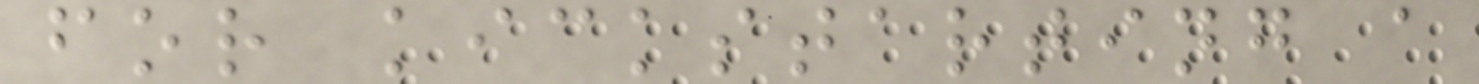for kickstarting a
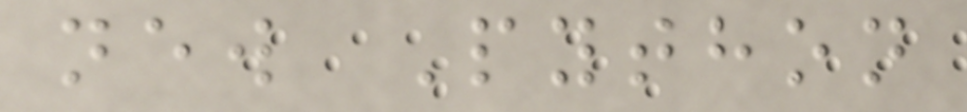new Python
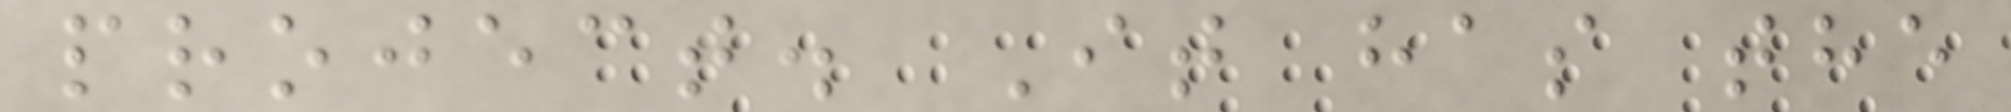project. It has the
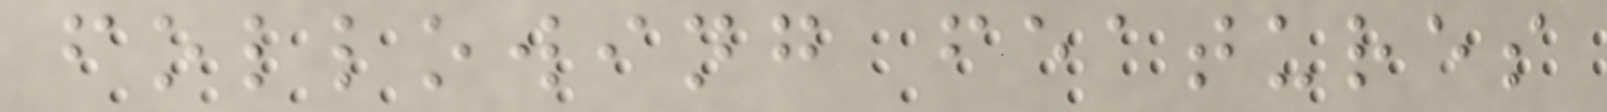following features
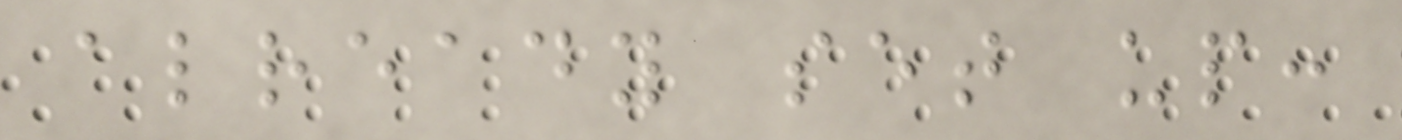already set up:
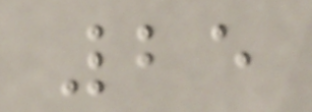25
